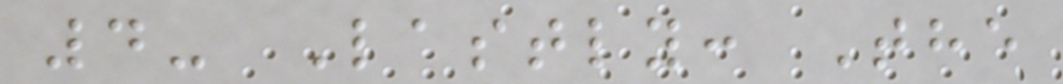4- Lastly: The
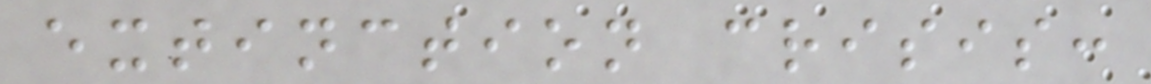extinction crisis:
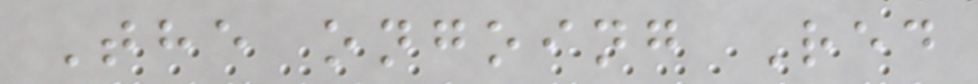The ongoing Red
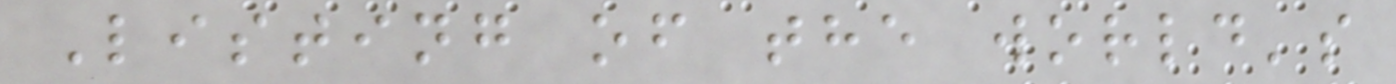Listing of the world's
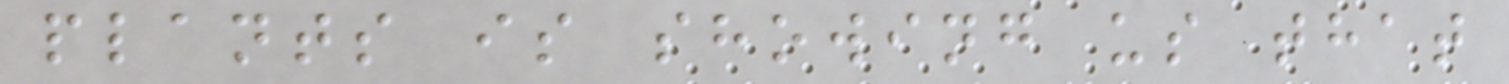plants is showing us that
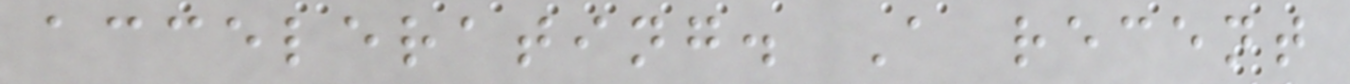accelerating. A recent
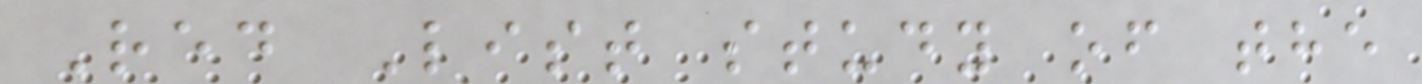Red List study of the
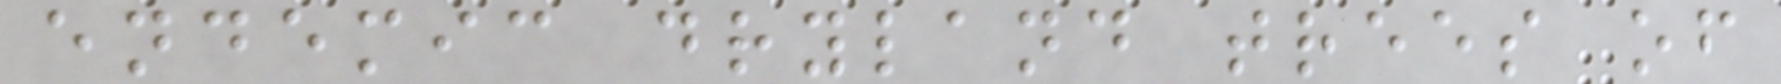endemic dryland trees of
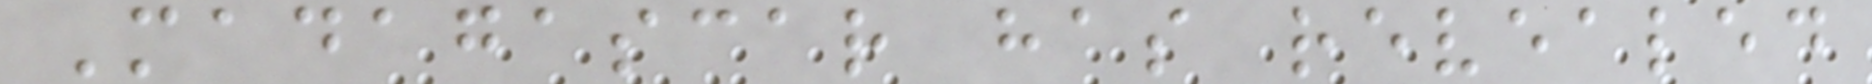Madagascar has revealed
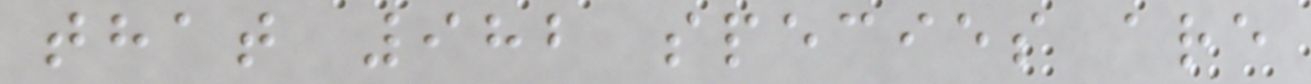that 982 species are
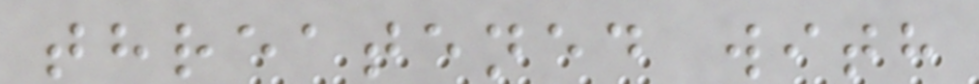threatened with
